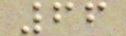66
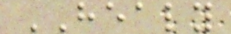HEALY
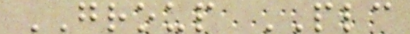GROUP PLC
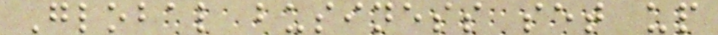Global business set up
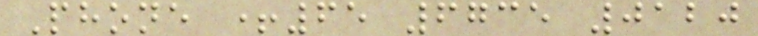Phone +65 6735 0120
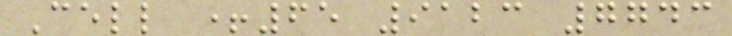Cell +65 9123 7743
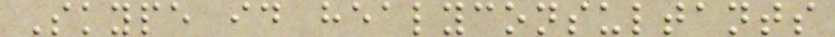Skype id healyconsultants
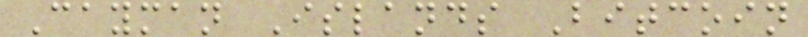Cayman Islands Bitcoin
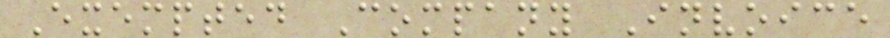Exempted Company Invoice
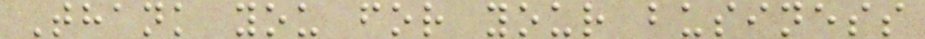Thank you for your business
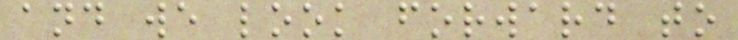and we look forward to
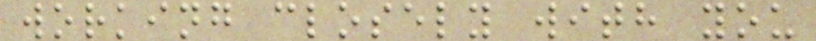working closely with you
